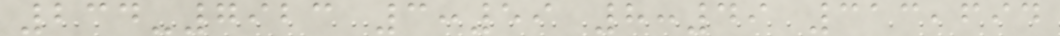234-7923 3:59 8:49 313,694
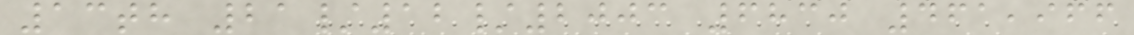13th 21/12/2003 6830 461,966
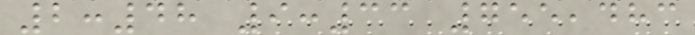2:48 9:33 755,483
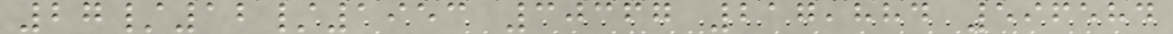27/12/1953 30367 217,884 596584
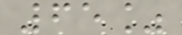65%
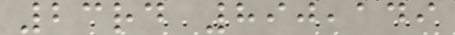23rd 890,149
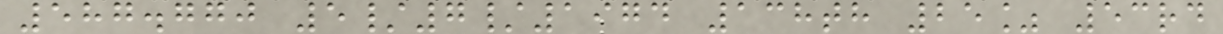587.770 5/7/1974 138th 25% 53rd
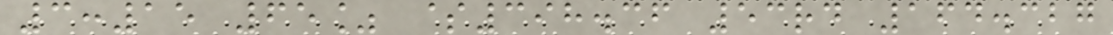3:15 65% $398.36 53rd 164.327
